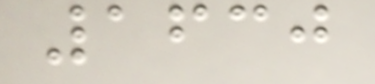1630
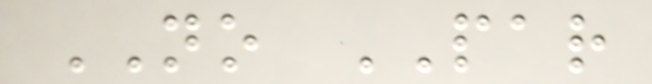NO PAR
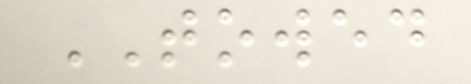TOWED
